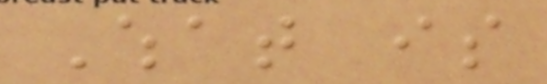What is
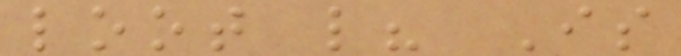loot like? Is
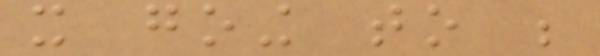it going to be
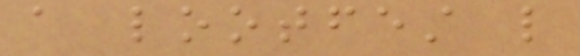a lootfest like
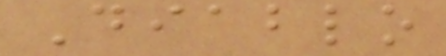Diablo
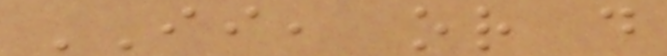II, or do
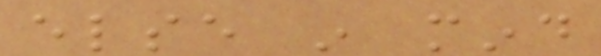else in mind
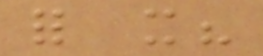for it?
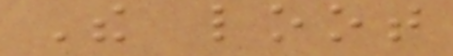The loot
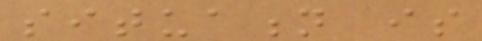situation is
